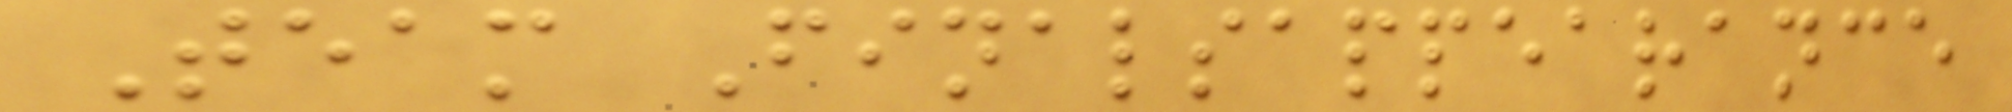Team Finalsappearance
